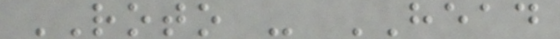ROTO - HEAD
